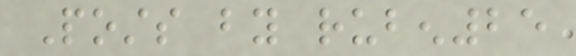Posts by ruben25
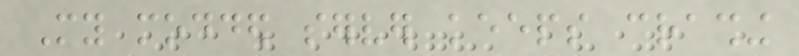My modded server keeps crashing
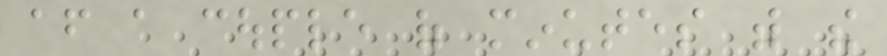after a couple of minutes with the
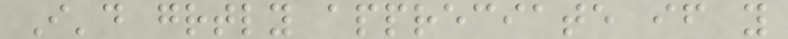I'd greatly appreciate if you
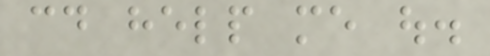could help me out.
